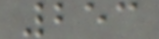253
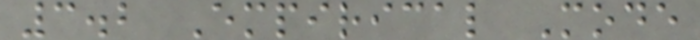3.2 Empirical Mode
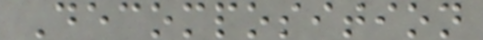Decomposition
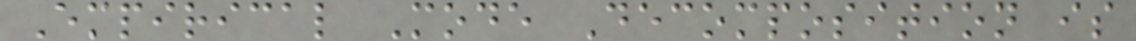Empirical Mode Decomposition is
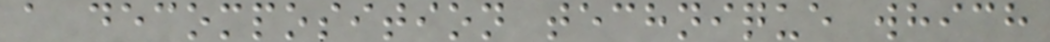a decomposition technique which
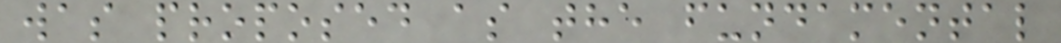was proposed as the fundamental
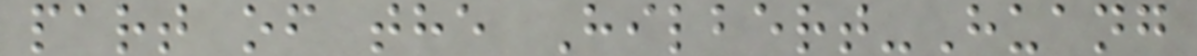part of the Hilbert-Huang
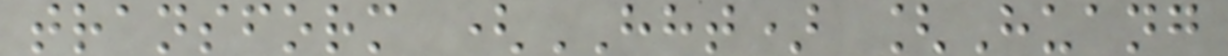transform (HHT) [Huang
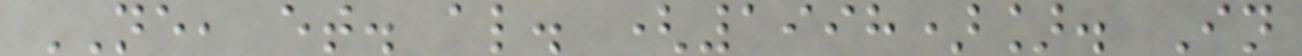NE, et. al. (1998)]. In
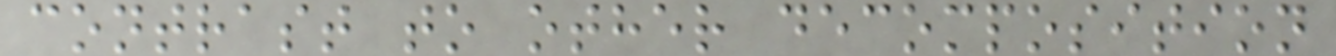contrast to other decomposition
